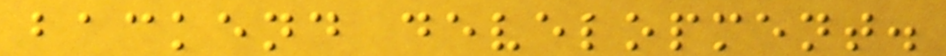backend development.
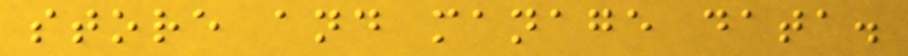store and manage data.
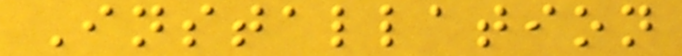Installation
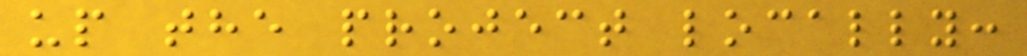up the project locally:
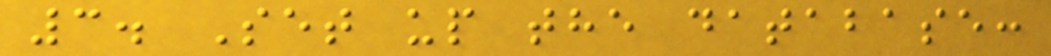3. Set up the database:
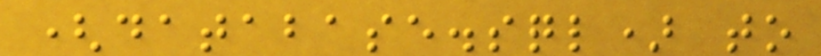(database.sql) to
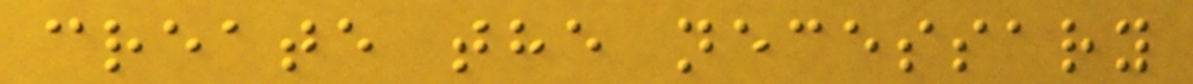create the necessary
